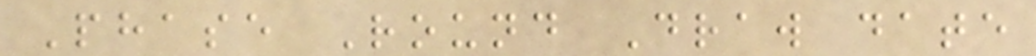Phase Round Draw date
